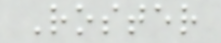Roster
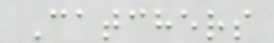Catchers
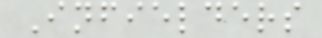Infielders
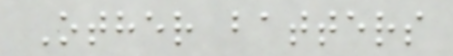Other batters
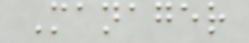Manager
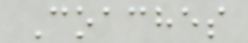Coaches
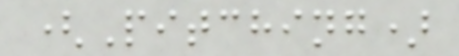(Pitching)
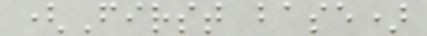(First base)
